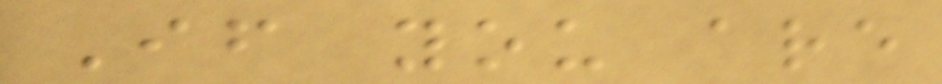If you are
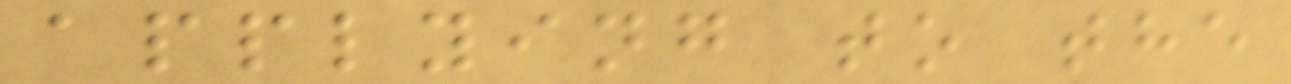applying to the
